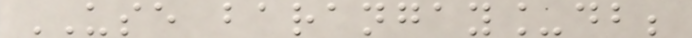USE barangay_db;
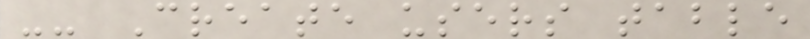-- Create users table
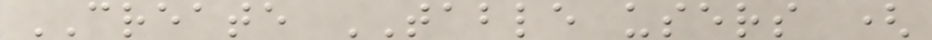CREATE TABLE users (
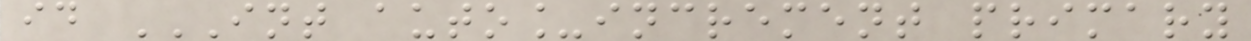id INT AUTO_INCREMENT PRIMARY
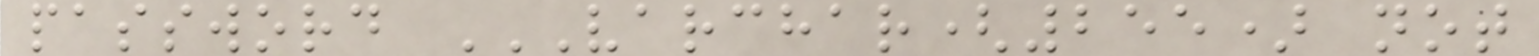password VARCHAR(255) NOT
